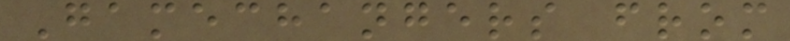Gamechangers from
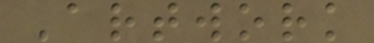Artwork
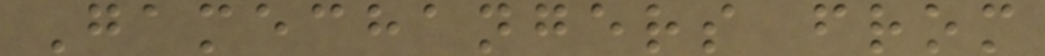Gamechangers from
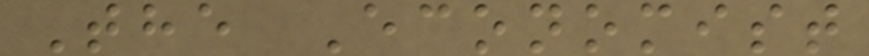The Economist
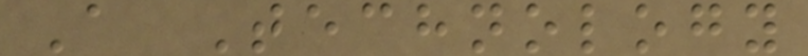A Technology
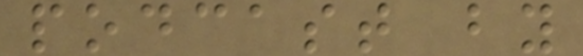podcast by
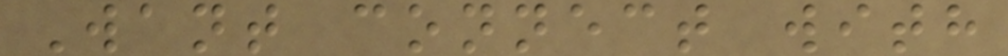Want connect with
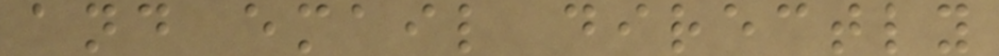and email directly
